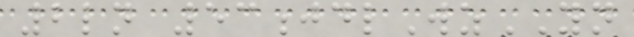2ln 53jdlWzYN
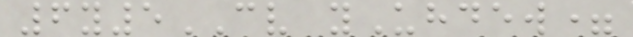6y5CV yUhdew=
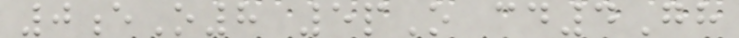0eO8 5pO cd4Gh
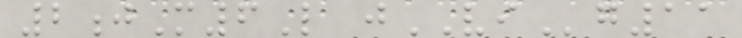2jM6L jVIg11
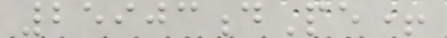25903dPe+
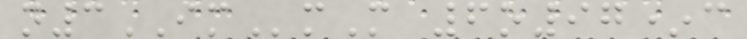n3IMmM 6o97*c
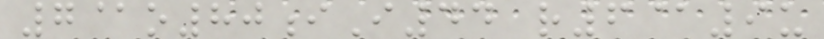7@o80iI44 r6@9u
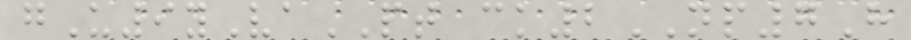gU9yVaPT ck2NP7H
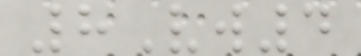8Vw4
